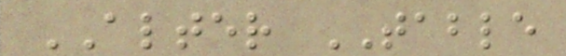ALTER TABLE
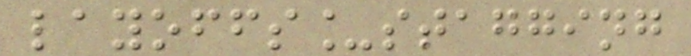layoffs_stagging
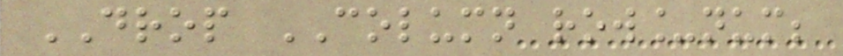DROP COLUMN row_num;
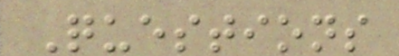Questions
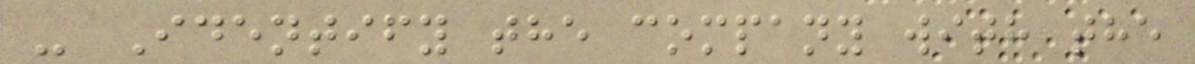- Identify the company with the
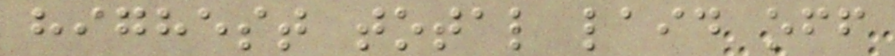highest total laid off
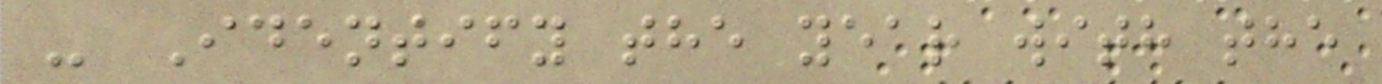- Identify the year with the
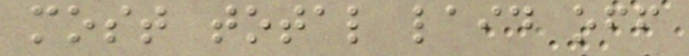most total laid off
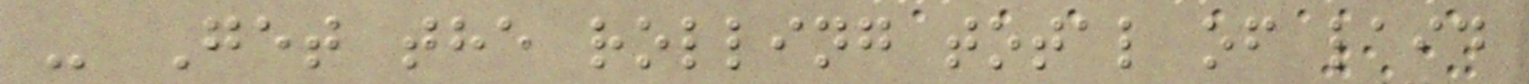- Get the rolling total of laid
